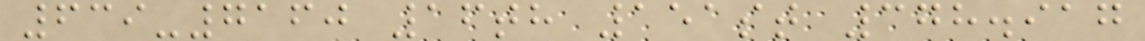639-7160 16th 151st 378.917
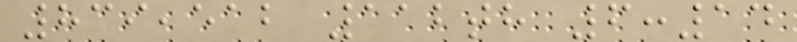839,512 112th 6:14
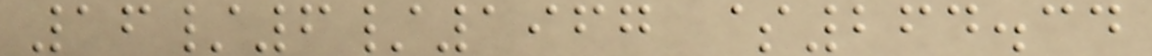16/6/1967 $264.34
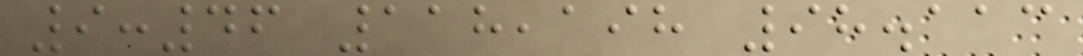9:46 118,198 98.113
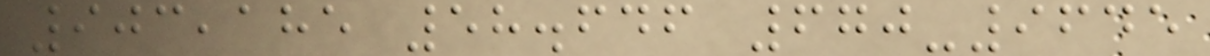903,185 58.646 670-9645
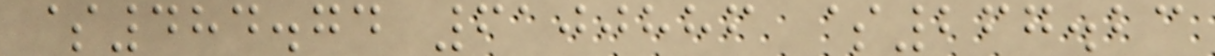$484.74 6100886 $267.23
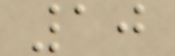10
